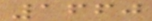1660
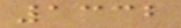1332
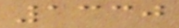1330
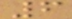6
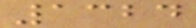1324
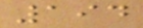194
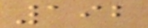192
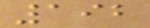192
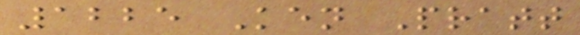1225 Ken Pratt
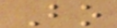Bo
